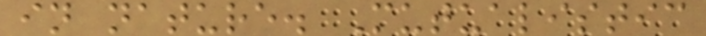in nature. Mutualistic
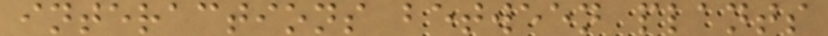interactions between plants
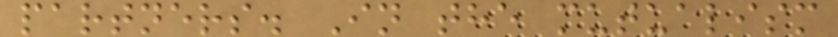partners. In the mutualism
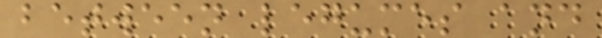between legumes and
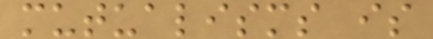mutualisms is
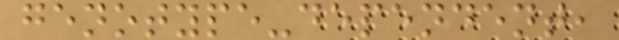genotype-dependent,
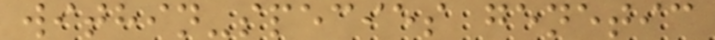within-species genetic
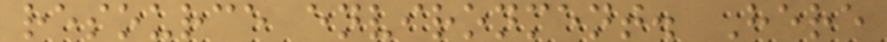resource environment. Here
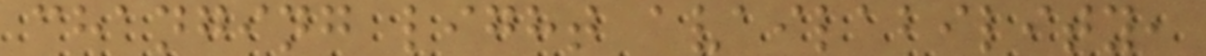changing light availability,
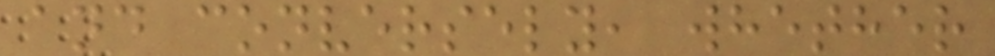and conversely, whether
